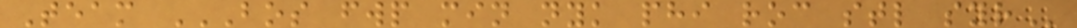Team BOS FWP MIN NYK PHI ROC STL SYR
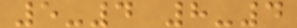5-4 8-4
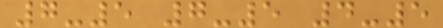7-5 7-5 4-5
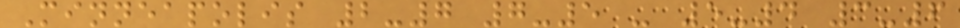Minneapolis 2-7 7-5 - 5-4 3-6
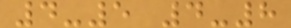4-5 4-8
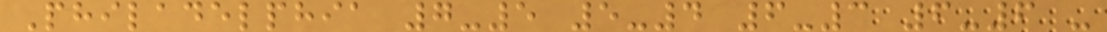Philadelphia 7-5 5-4 6-3 6-6 -
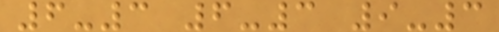6-3 6-3 9-3
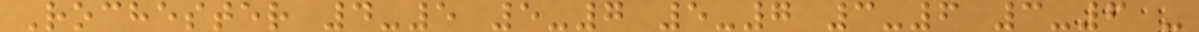Rochester 4-5 5-7 5-7 3-6 3-6 -
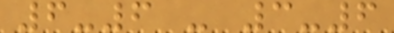6-6 - 3-6
